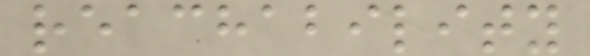reachability
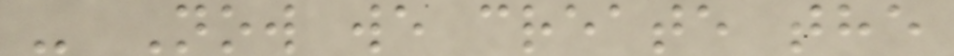- Now we create the
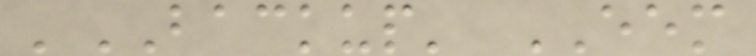'BACKUP' EEM
